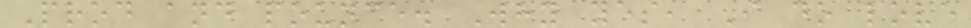Prod and pounce. Why yes, I do love
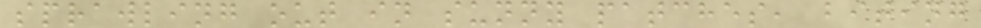sprawling out in sunny patches, biting
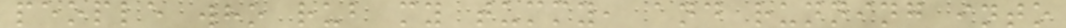people who rub my tummy, and running into
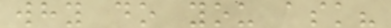why do you ask?
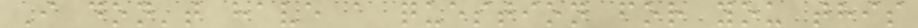I don't have a question for you this
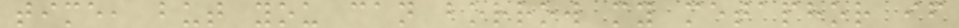time, but you can borrow my metaphor if
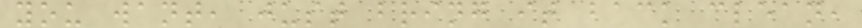you want, just bring it back clean,
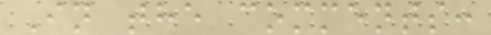In the comments:
